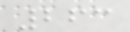263
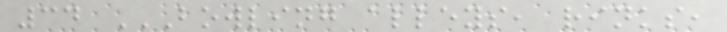34 BOWLING ALLEYS, RINKS,
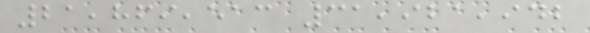21,869,513 31,921,942
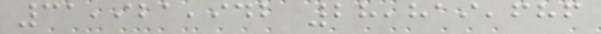31,921,942 28,819,686
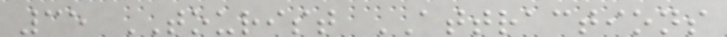35 TOURIST ATTRACTIONS
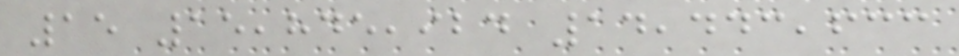15 15,845,924 14,443,633
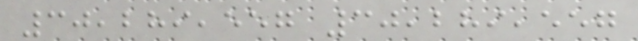30,289,557 30,289,557
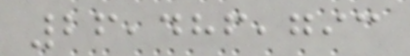26,486,793
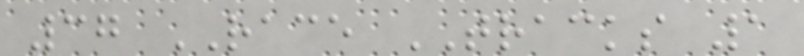37 RACE TRACKS 1
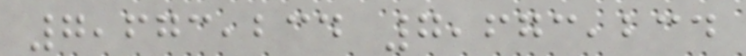7,673,234 7,673,234
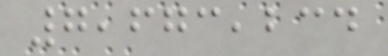7,673,234
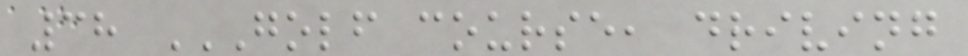38 GOLF COURSE, DRIVING
